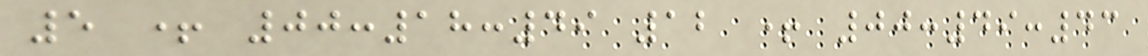5 + 00:18:49 12 + 00:49:43
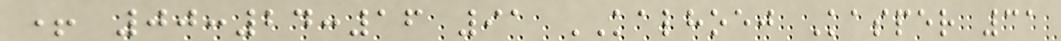+ 00:24:16 91 KALHOEJ Kasper 31
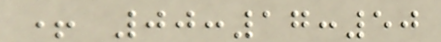+ 00:17:50
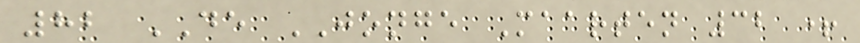82 DE JONGE Maarten 32 +
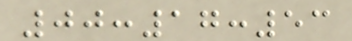00:17:53
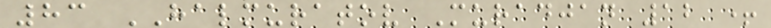83 HALMURATOV Muradjan 12 +
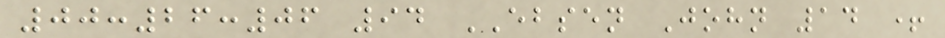00:26:06 94 EBSEN John 14 +
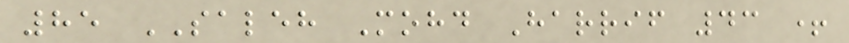85 SALEH Mohd Harrif 43 +
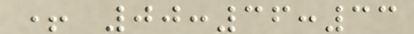+ 00:36:33
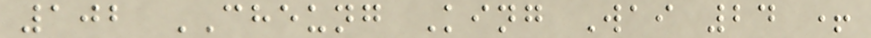102 CHEUNG King Wai 24 +
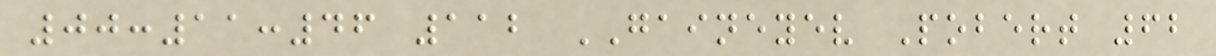00:11:46 112 GAINEYEV Pobert 62
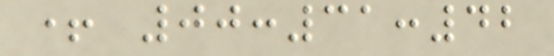+ 00:31:42
